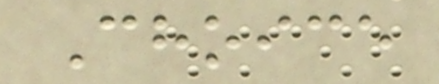Choice
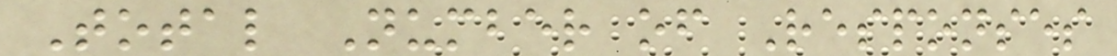Total Number of Responses
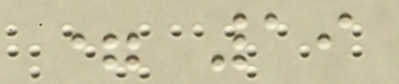= 19
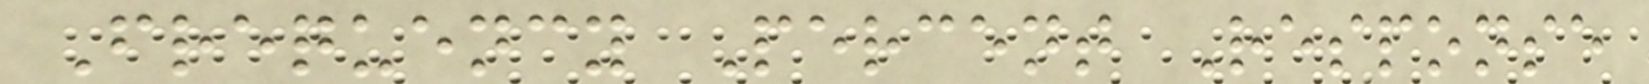Frequency Percent Response
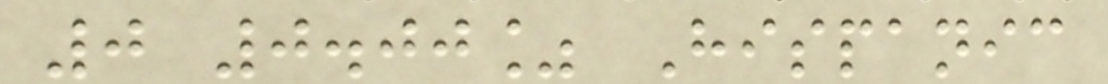0 0.00% Hispanic
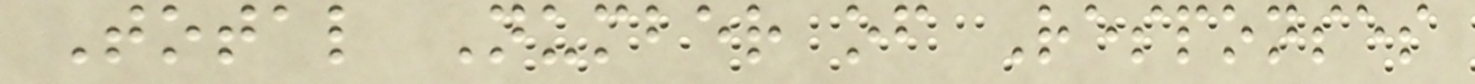Total Number of Responses
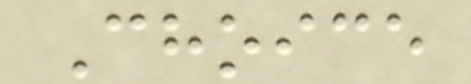Choice
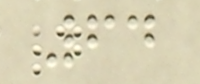64
